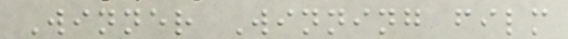Winner Winning film
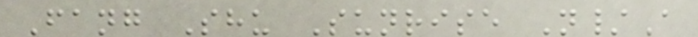Fang Shu Sunrise N/A
